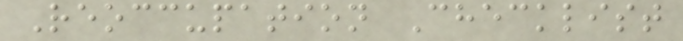Reoccupation Checklist
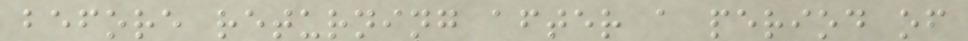before returning after a period of
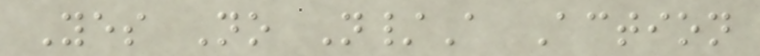Yes No N/A Action
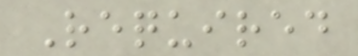Required
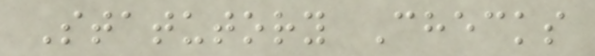Statutory Checks
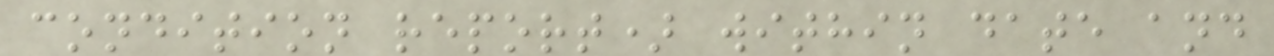condition report) within date and
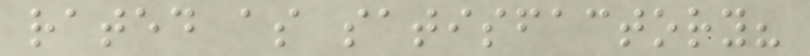rated as satisfactory?
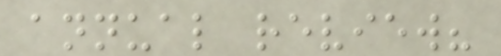annual review?
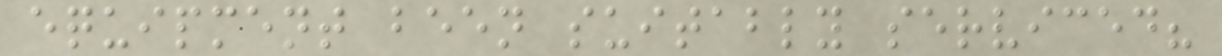equipment been suitably serviced?
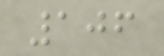106
